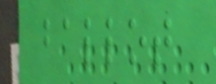ballot
